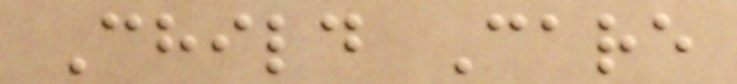Child Care
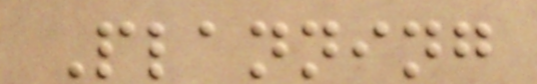Planning
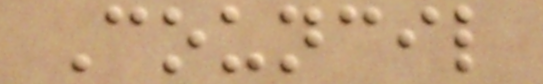Council
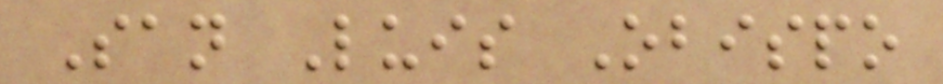San Luis Obispo
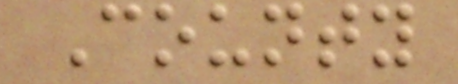County
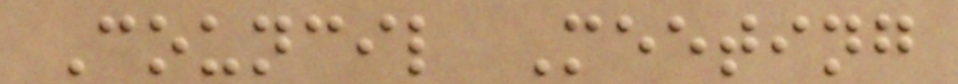Council Meeting
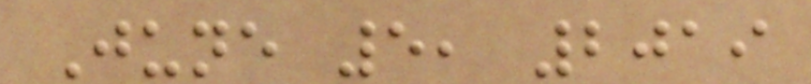June 5, 2019
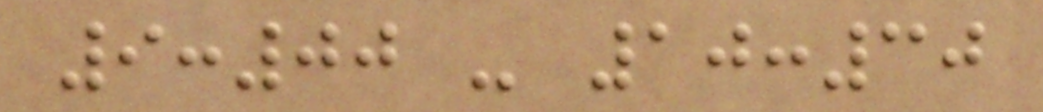9:00 - 10:30
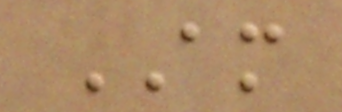AM
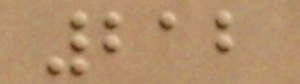212
